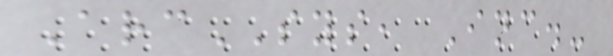ArcSYS, Inc.-
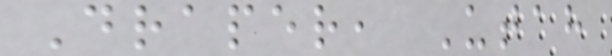Draper, Utah
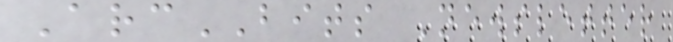ArcBITS Newsletter
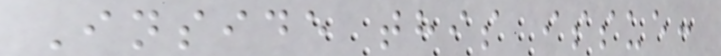Inside this issue:
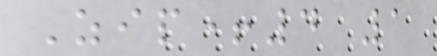Zip+4 1
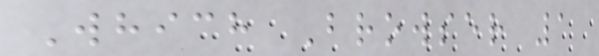Which Browser 1
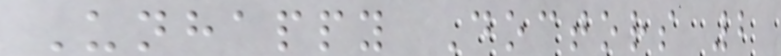Unhappy Doctors 2
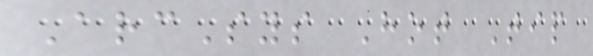ArcSys Hot Tip
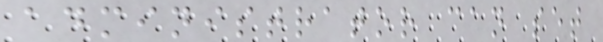administrator can set
